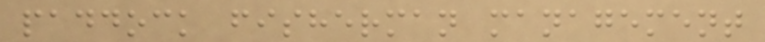paddock fisherman management
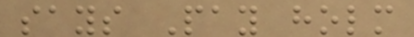says Pay holm
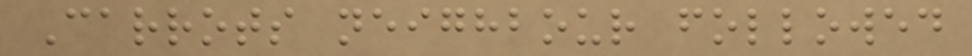Carrots neighbour followed
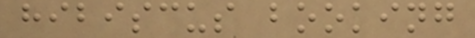hibiscus booking
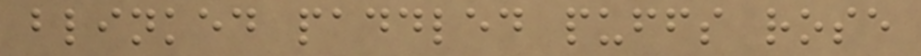blinked paddled puffs rose
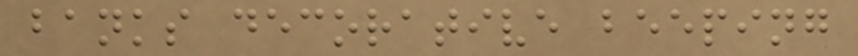banks decorative beeping
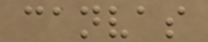canvas
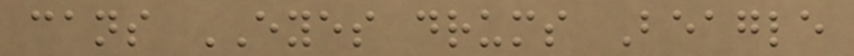cans EYES drums Beagle
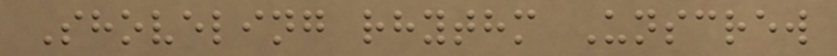Shoveling rhythm Unscrew
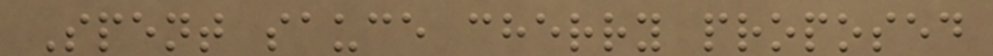Spent sauce cherry proposed
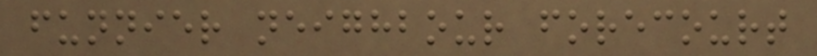funnier neighbour forecourt
